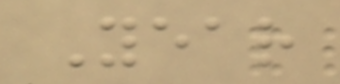Year
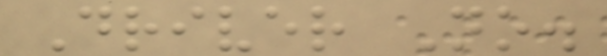Driver No.
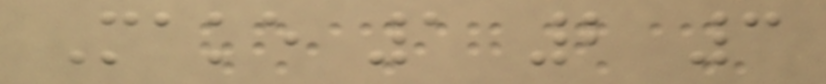Make 1 2 3
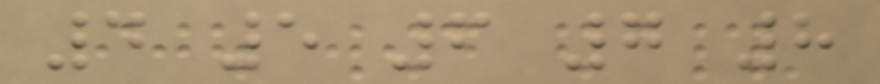4 5 6 7 8
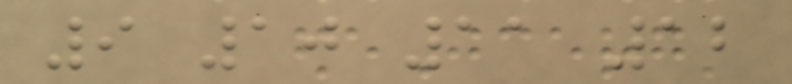9 10 11 12
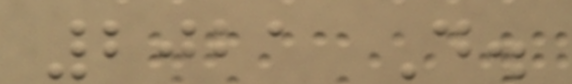2021 D.
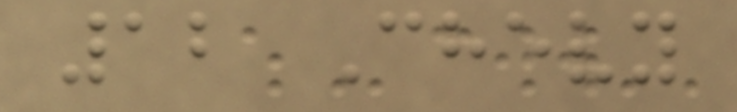12 Chevy
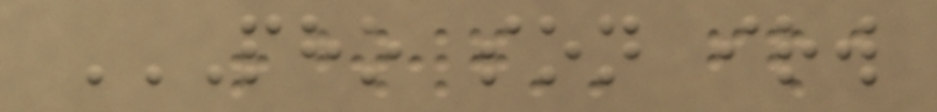PHO SON IRW
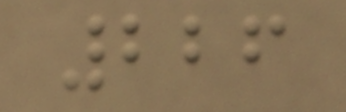226
